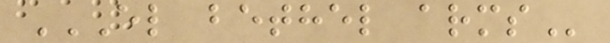EL BETHEL ARMS
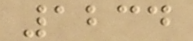1234
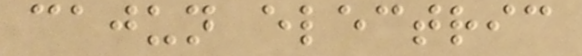cajun electric
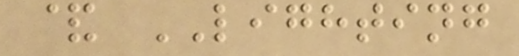& LIGHTING
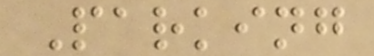Parking
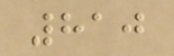810
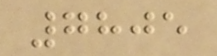7805
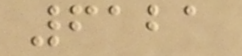6121
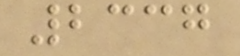2337
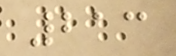213
